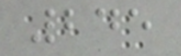245
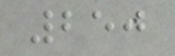250
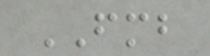FMB
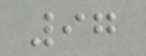97
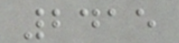2415
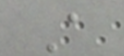A
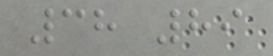38 89
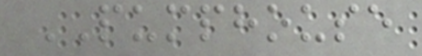PUMPHOUSE
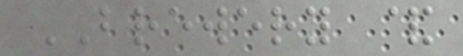BREWERY &
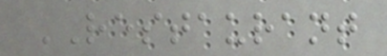RESTAURANT
